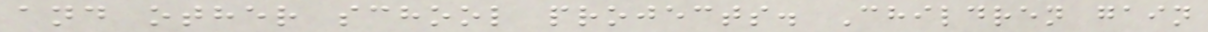and other school projects. Children gain
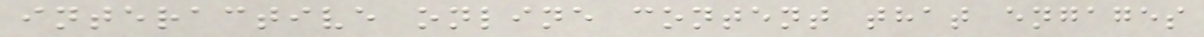interactive online content that engages
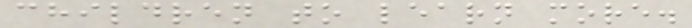children to learn more.
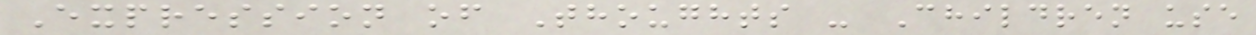Expression of Thoughts - Children use
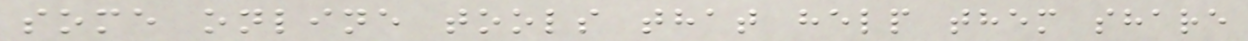some online tools that help them share
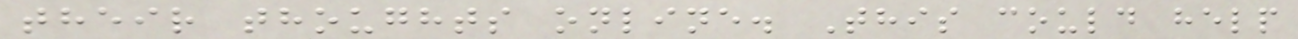their thoughts online. This could help
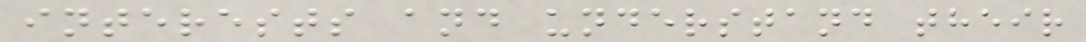interests and understand their
